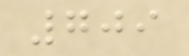709
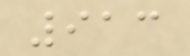913
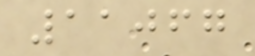11067
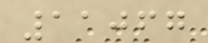11067
